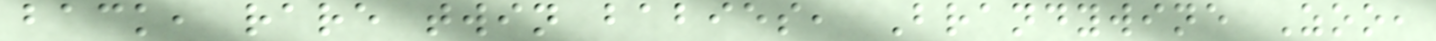back, rare twin babies, Brandywine Zoo,
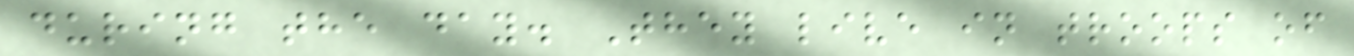during the day. They live in troops of
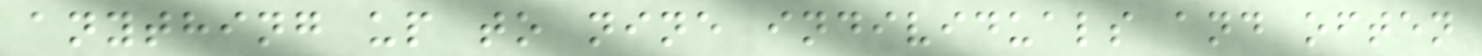anything up to nine individuals and often
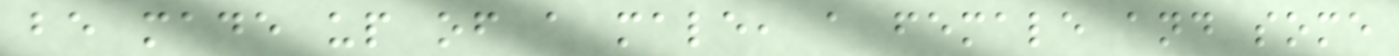be made up of a male, a female and some
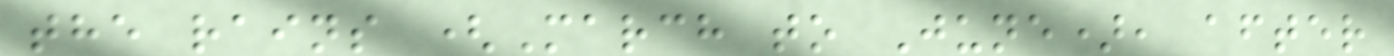the rains (March to June), after
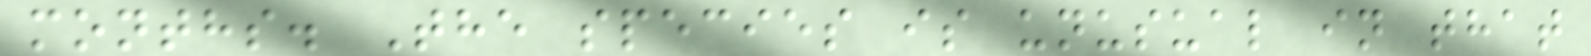months. The species is unusual in that
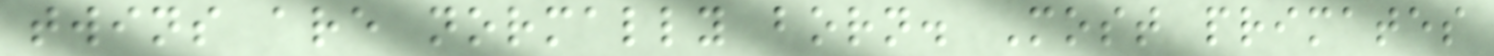twins are normally born. Most primates
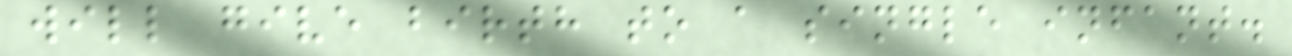will give birth to a single infant.
